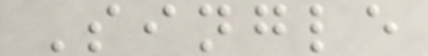Single
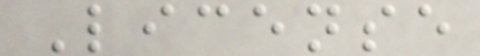License
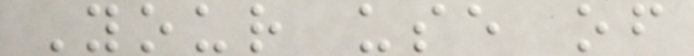Your use of
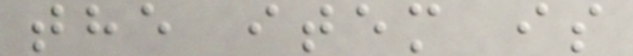the item is
